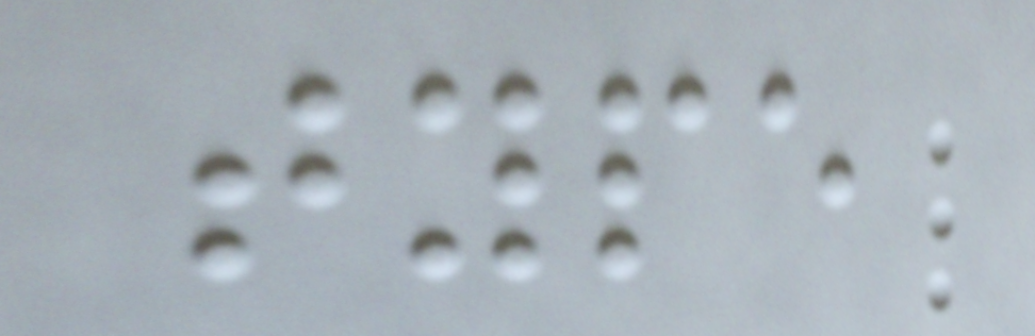type
